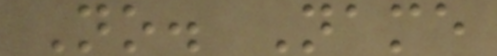No. Name
